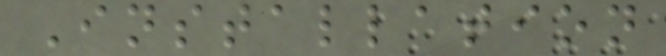Installation
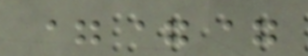===
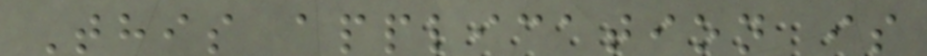This application is
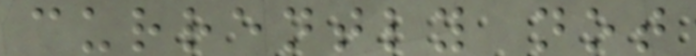currently not
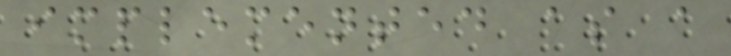implemented as a
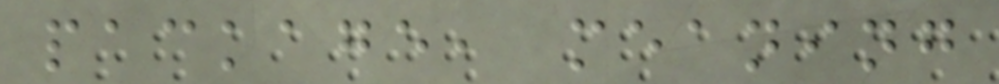package, meaning
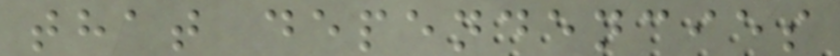that dependencies
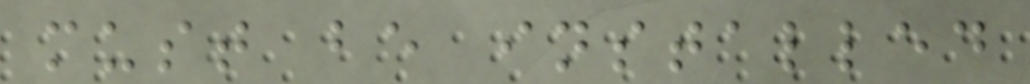must be installed
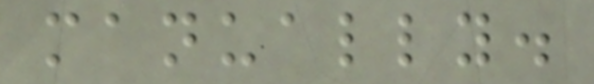manually.
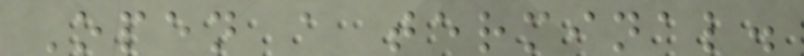Open a terminal.
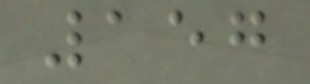157
